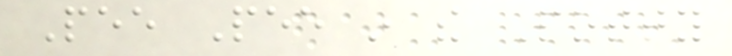Pee Pee in the Potty
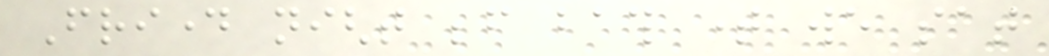Friday night before bath time we sat
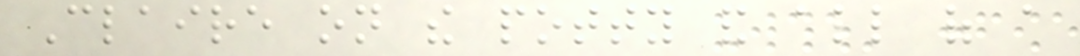Claire on the potty and all of a
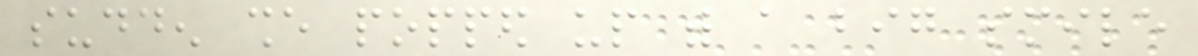sudden she popped up with a big smile
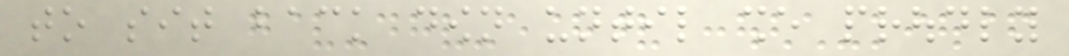to sit back down until she proudly
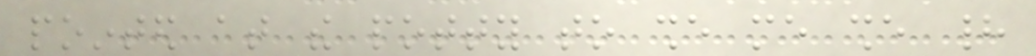pointed at the potty to she me she had
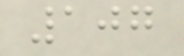107
